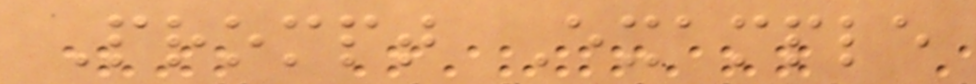Prompt Example
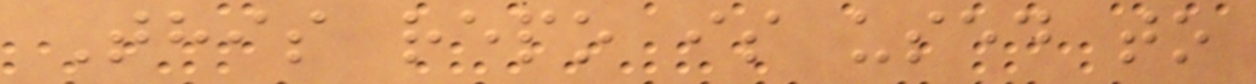This repo is used to
